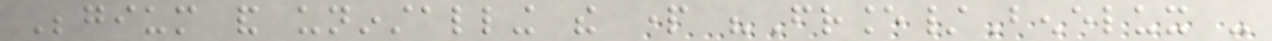Begium and uninstalling the part "France/Benelux -
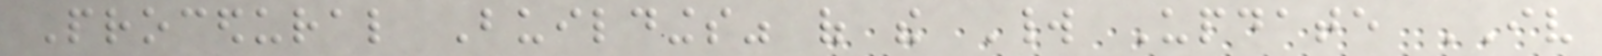Procedural Buildings" of the World Update IV
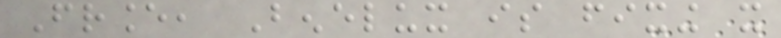France, Benelux is fixing it
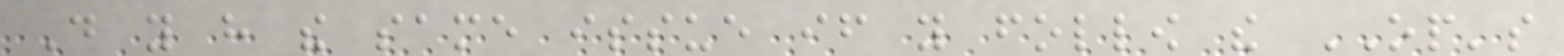Do you have the same issue if you follow the OP's
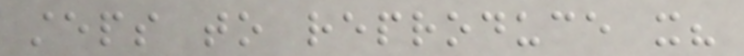steps to reproduce it?
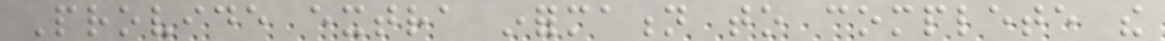Provide extra information to complete the
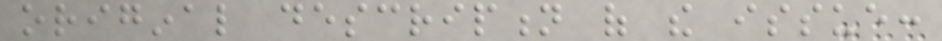original description of the issue:
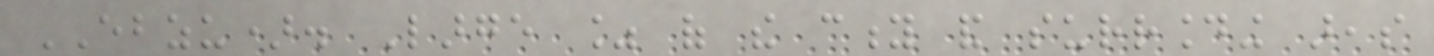EBZU). Large % of the city and surrounding areas
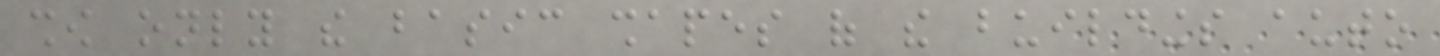show only the basic shapes of the buildings auto
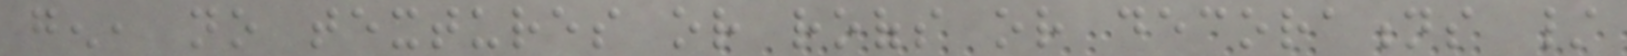gen, no textures or roofs or decorations /
